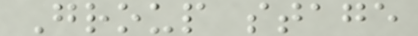Group stage
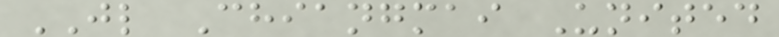JL Chiangmai United
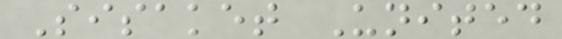Sisaket United
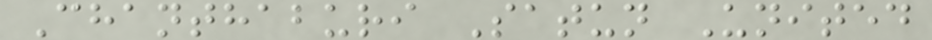Chanthaburi Satun United
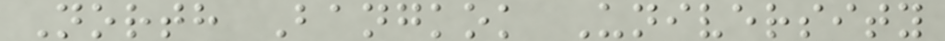North Bangkok University
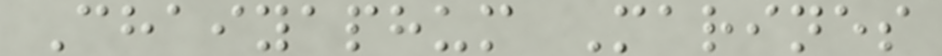Chaiyaphum Marines
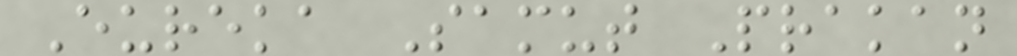Eureka Samut Prakan
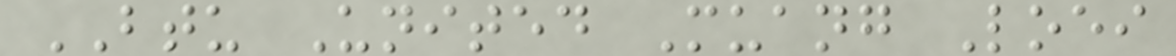BTU United Muang Loei
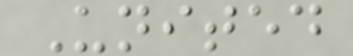United
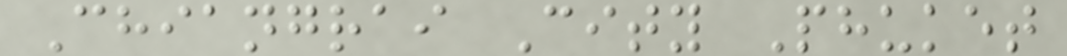Chiangrai City Phuket
